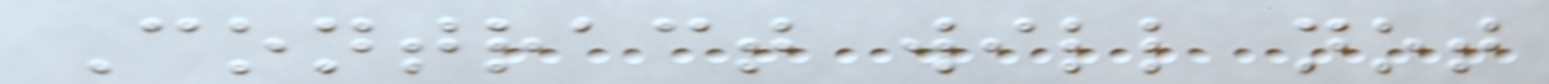Contract will not
